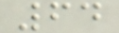64
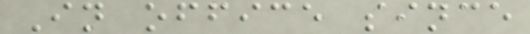In office since
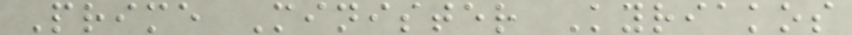Prime Minister Kyriakos
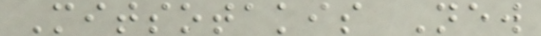Mitsotakis New
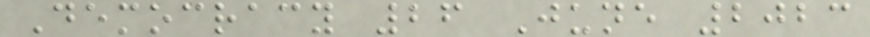Democracy 26 June 2023
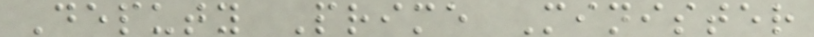Deputy Prime Minister
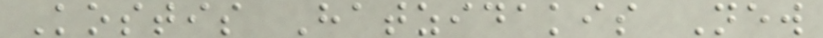Kostis Hatzidakis New
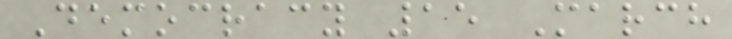Democracy 15 March
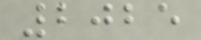2025
